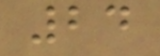24
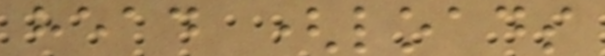head (loads
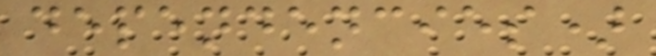dependencies)
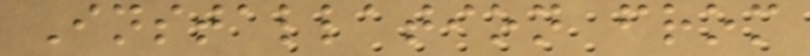Installation from
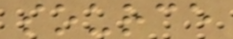source
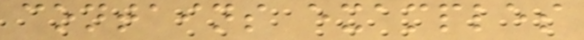contains examples
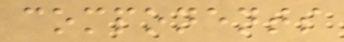components
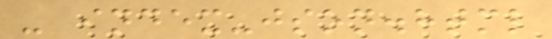- index-json.html
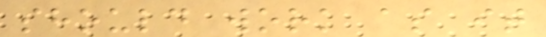should work as it
